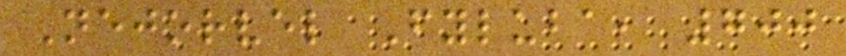Nejorvel Fyluba, 700
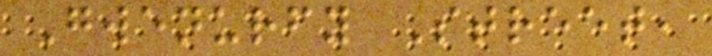Gwenurfy Street,
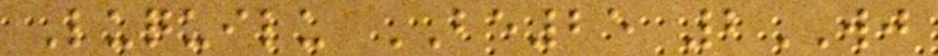Luquilu BE25 2WJ
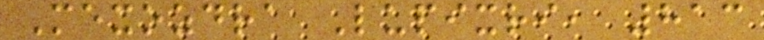Mexozdra Lupixri, 813
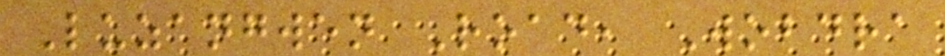Luzangwen Road, Wobdra
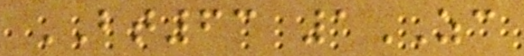BT63 1ZC
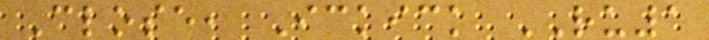Close, Ickick RU1
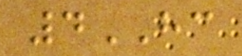4HC
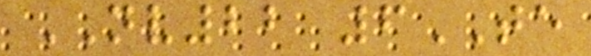NV22 6TE
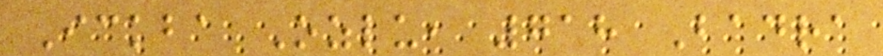Ickba Ozlu, 718 Badra
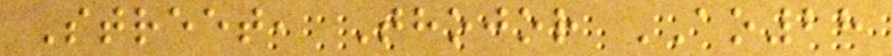Street, Thojor AO28
